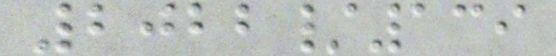2022/139
